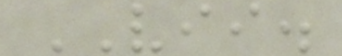VII.
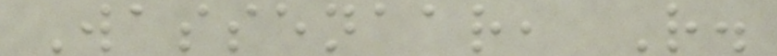Wassenaar, R.
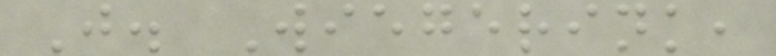J. Wiegerink,
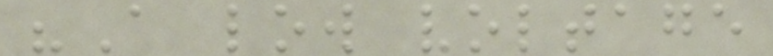"A low voltage
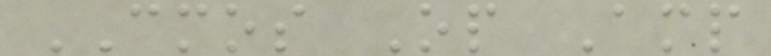CMOS Op Amp
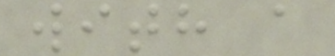with a
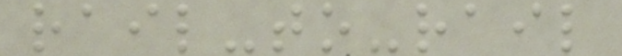rail-to-rail
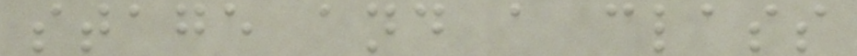stage and a class
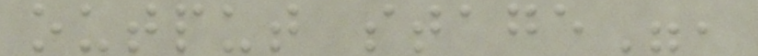output stage",
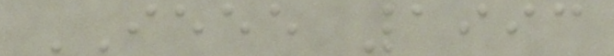IEEE 1993
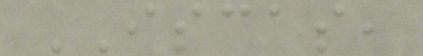ISCAS,
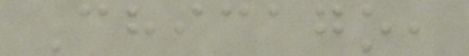Chicago,
